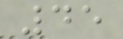45
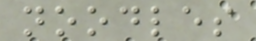noodles
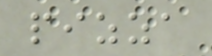pizza
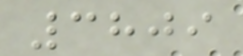3809
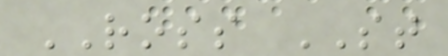ROSS ST
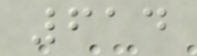614
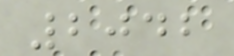2042
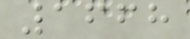1668
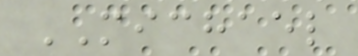MICHAEL
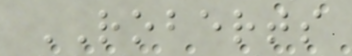ROBERTS
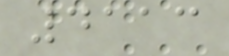4113
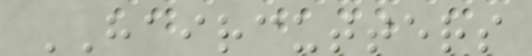HAIRCUTTERS
